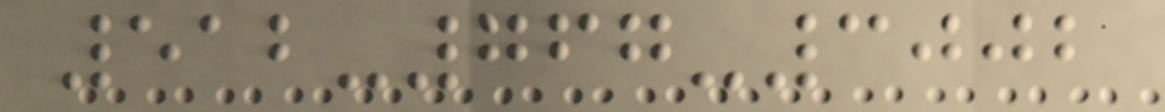512-767-3002
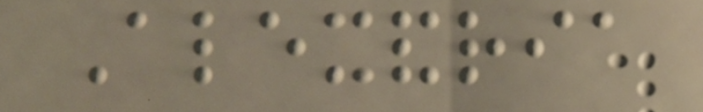Alexandria
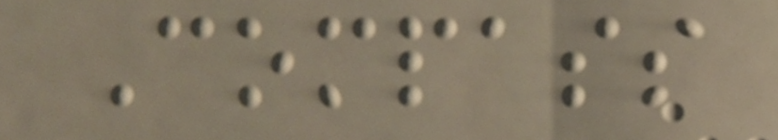Compass
